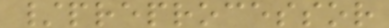/preprocessor
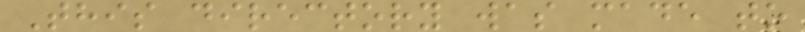This directory was made to
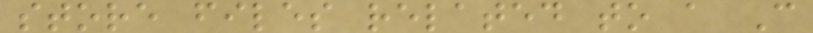store files related to a C
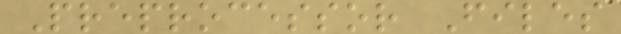Preprocessor Files
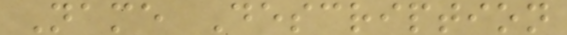Name Description
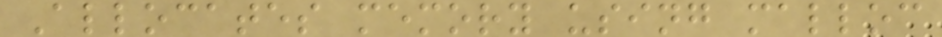Allocates memory using malloc
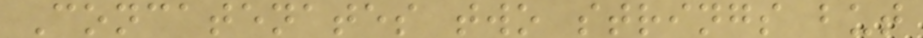Concatenates two strings but
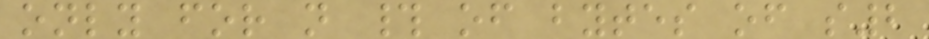only for n # of bytes of s2
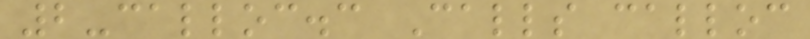2-calloc.c Calls calloc
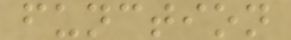function
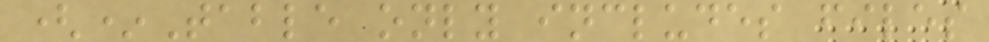(*Table only includes files
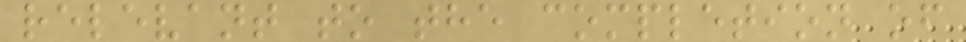relevant to the completion of
